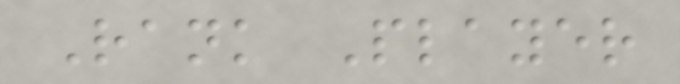Rank Player
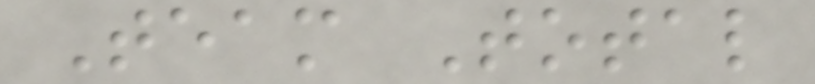Team Total
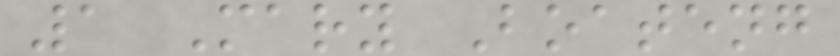1 Mary Boateng
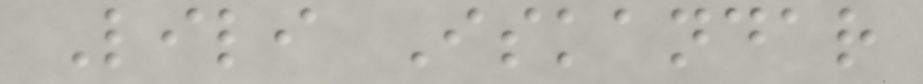Lili Iskandar
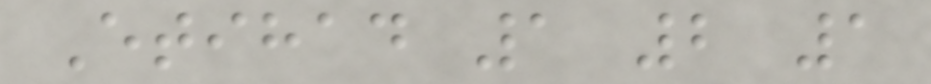Etihad 1 2 1
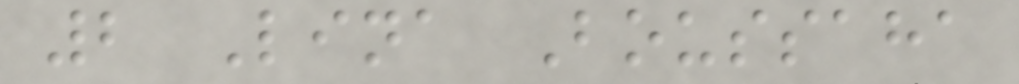2 Lina Boussaha
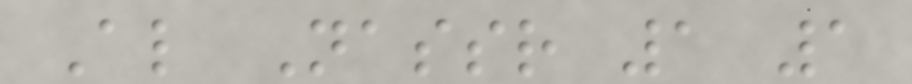Al Nassr 1 1
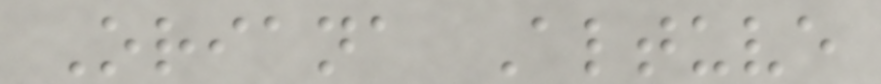Oriana Altuve
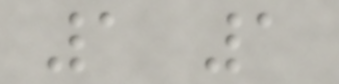1 1
